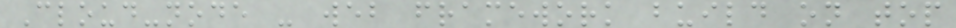Cloud-node - web framework build on top
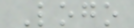Logo
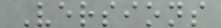Versions
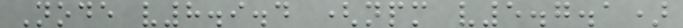Node v8.9.4 (npm v5.7.1)
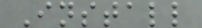Install
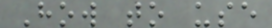How to use
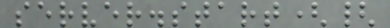server.start({
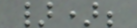});
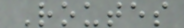Routes
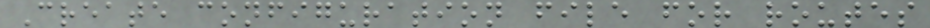Create configuration file for routes
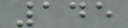145
